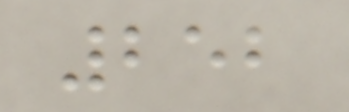252
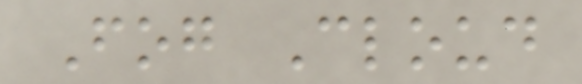Fog Cloud
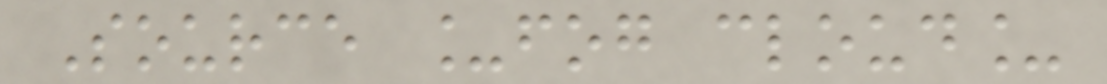Source _fog cloud_
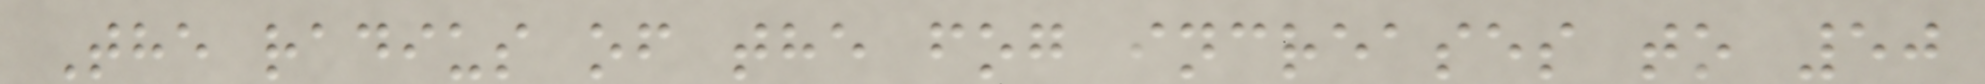The radius of the fog increases to 50
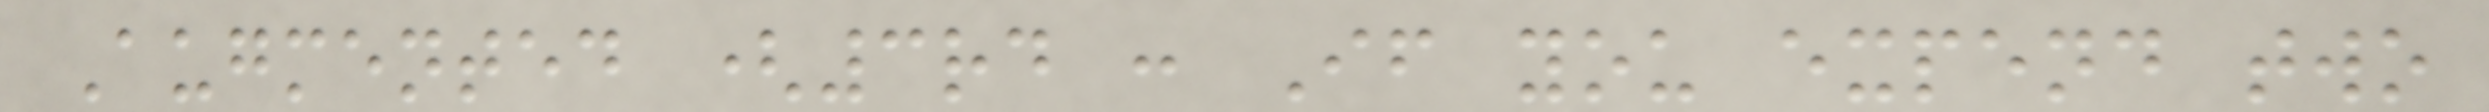Augmented (3rd : If you expend two
